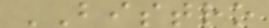BISTRO
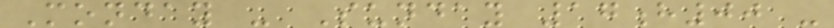Monday - Sunday 17h00 -
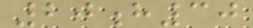20h30
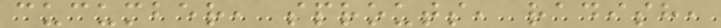cucumber, sprouts, radish,
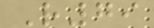R79
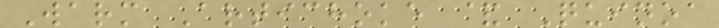Warm Artichoke & Quinoa
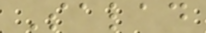Salad
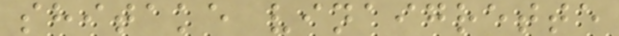shitake vinaigrette
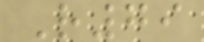R79
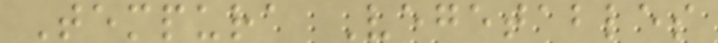Tempura Vegetables
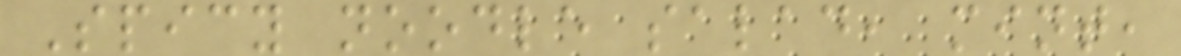Spicy noodle salad, mint,
